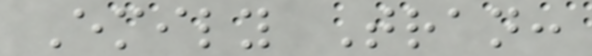Emily Tran:
